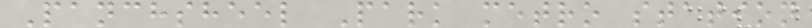Panchsheel Park metro station
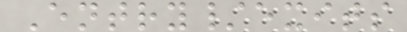Entry/exits
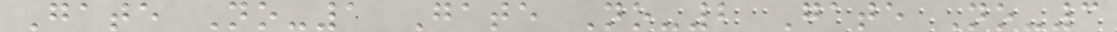Gate No-1 Gate No-2 Gate No-3
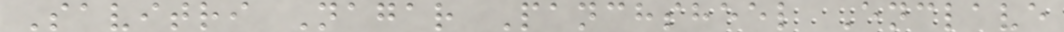Savitri Nagar Panchsheel Enclave
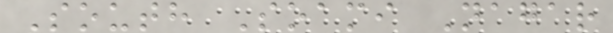South Soami Nagar
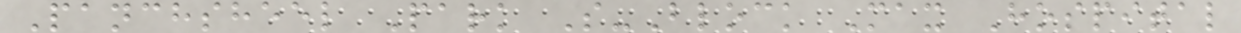Panchsheel Park S-Block Max Hospital
